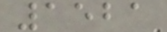1521
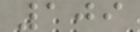109
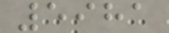5981
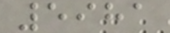5981
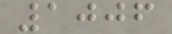1006
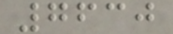7630
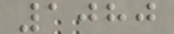1080
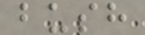bush
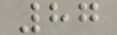87
